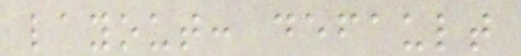layout: default
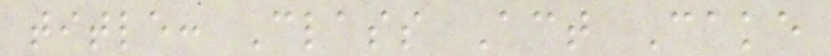title: Class Act Cake
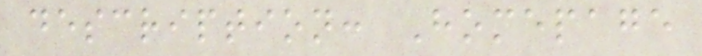description: Homepage
